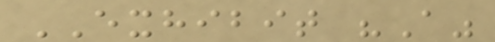EXHIBIT "A"
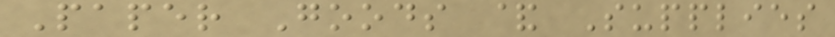Paper Goods & Supplies
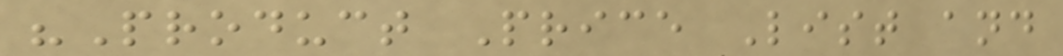"Product Price List and
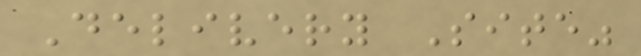Delivery Site"
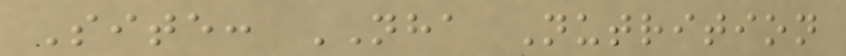Site: NHA Nutrition
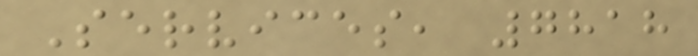Services, 7818
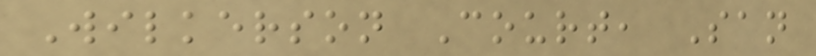Wilkerson Court, San
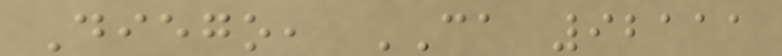Diego, CA 92111
